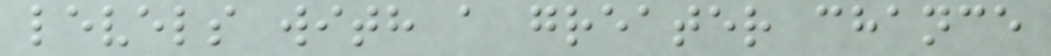levels with a greater chance
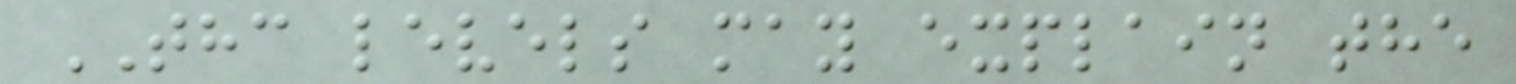THC levels may explain the
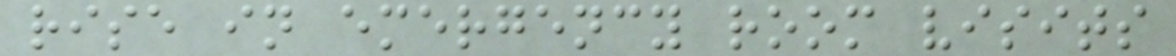rise in emergency room visits
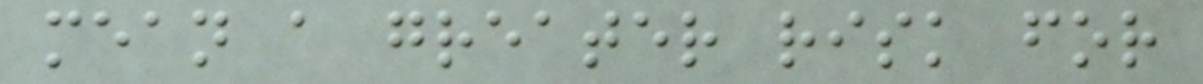mean a greater risk for
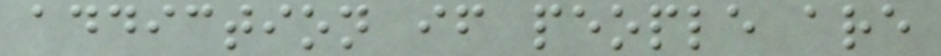addiction if people are
